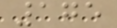175
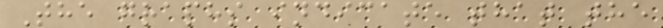The graphs indicate that the
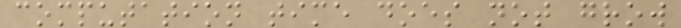computation time does not grow
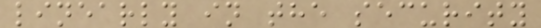linearly in the security
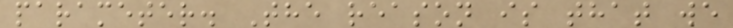parameter. The reason is that we
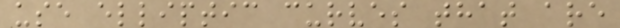use elliptic curves that are
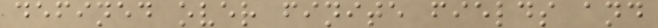defined over finite fields and
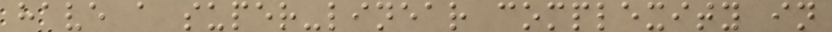have a super-linear complexity in
